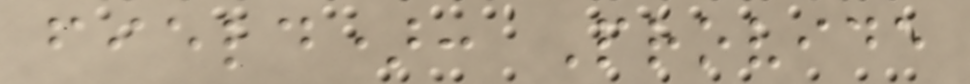field): Provide
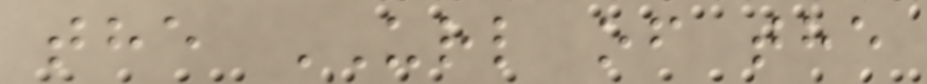the URL of the
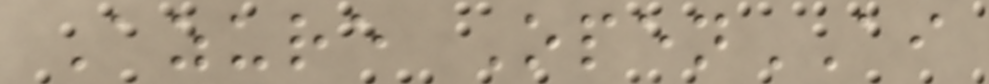Azure OpenAI
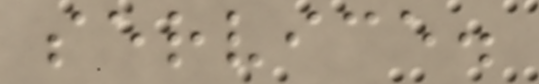service.
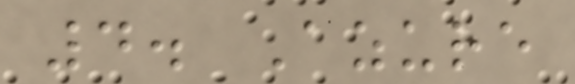4. Azure
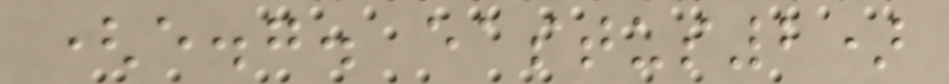(e.g. eastus2)
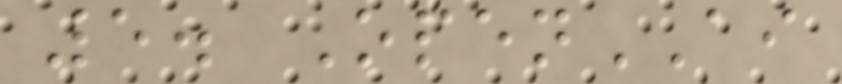5. OpenAI
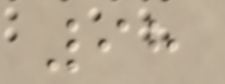98
